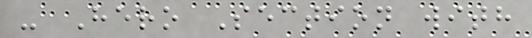- Hero Section with
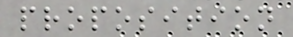proposition
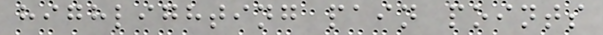highlighting pain points
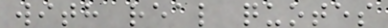with real quotes
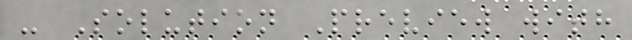- Solution Preview with
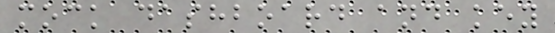mock dashboard and key
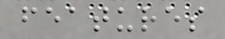features
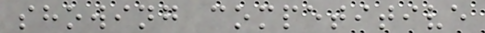showing competitive
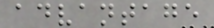advantage
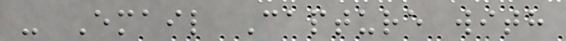- Email Capture with
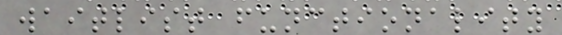waitlist functionality
